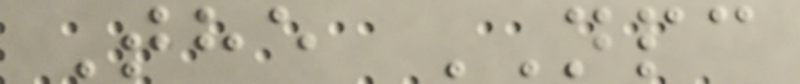The NPC
